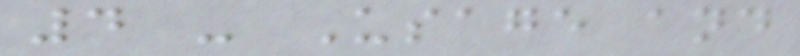4 - Usage and
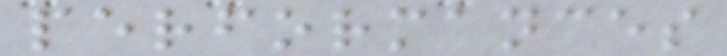performances
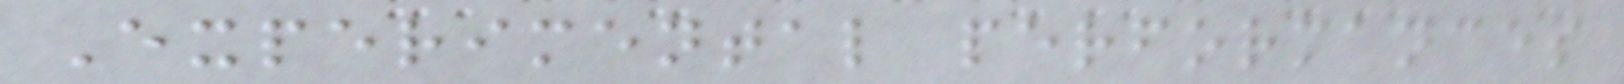Experimental performances
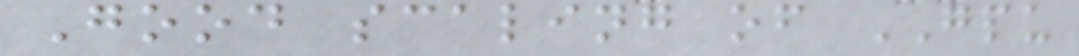Good scaling of GPU
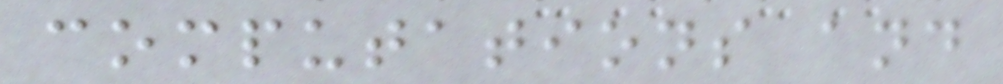computations and
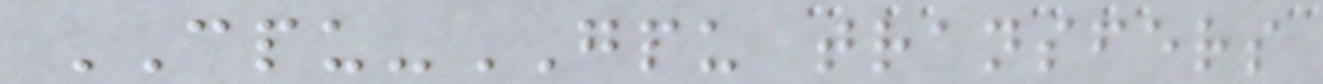CPU-GPU transfers
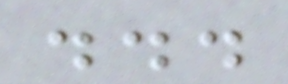...
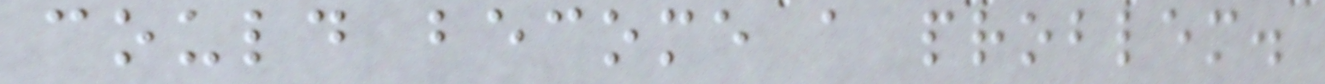could become a problem.
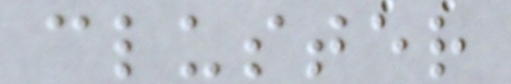cluster
